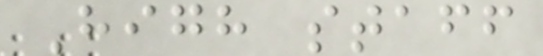High staff
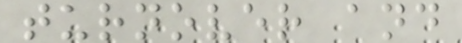turnover and
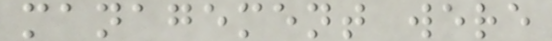management were
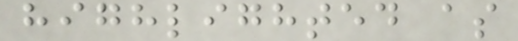highlighted as
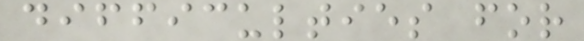difficulties for
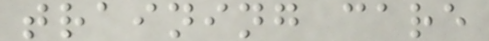training care
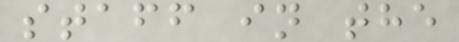staff in the
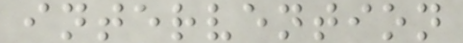intervention
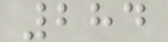284
